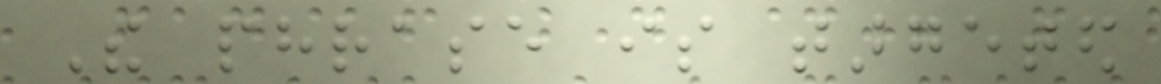The phrase is targeted
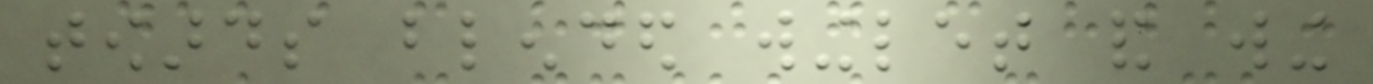towards blended winglet and wing
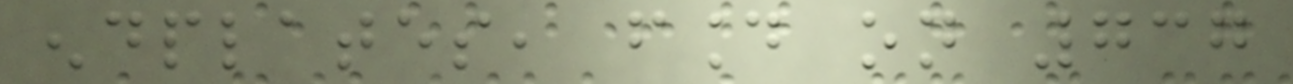endplates, found on 737
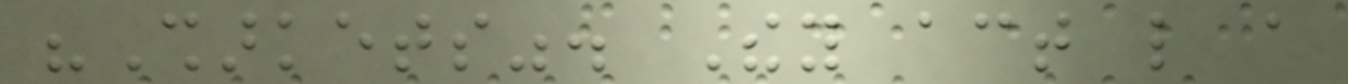"Sharkets". They act like a
